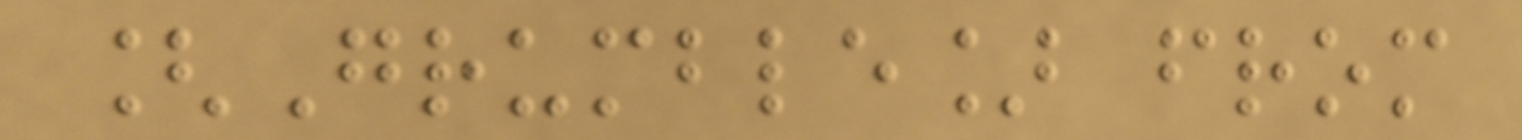[Grumble] from
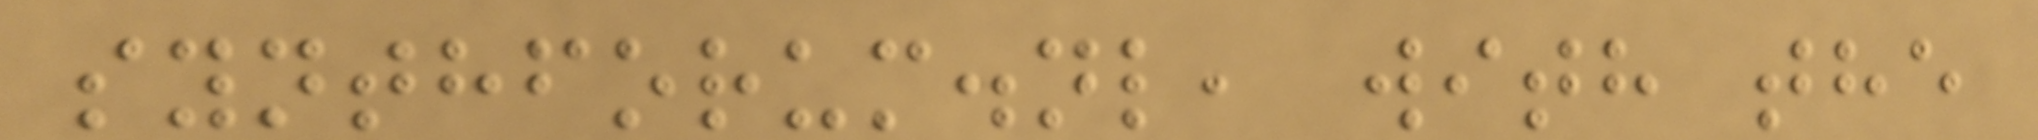synthforum.nl, with the
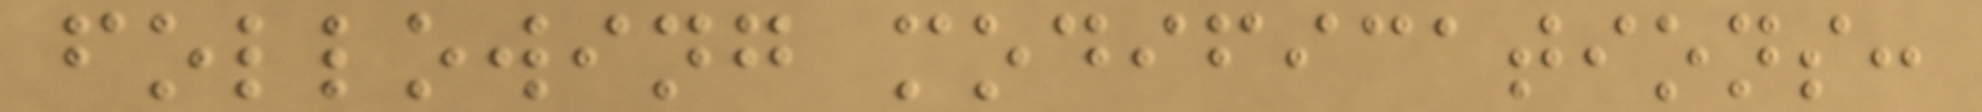following modifications:
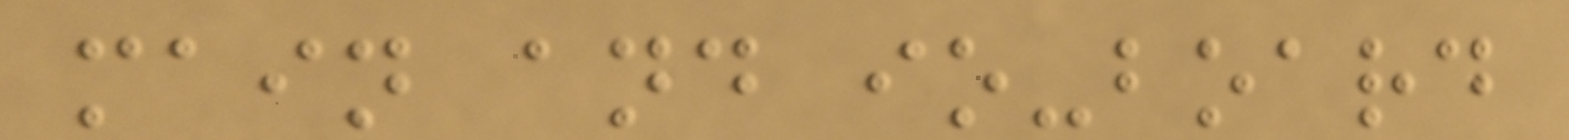main and io-board
